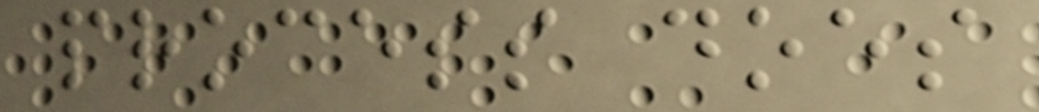process does
